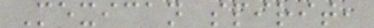Mexican spirit,
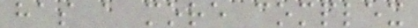has a more complex
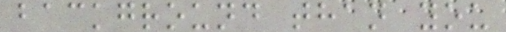background than you
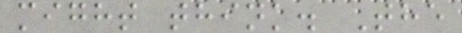might think. The
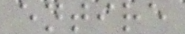entire
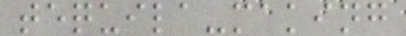tequila-making
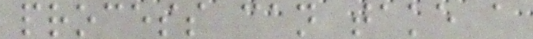process can take a
